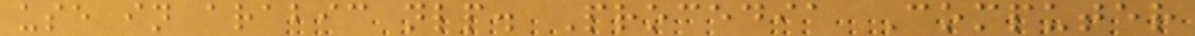use in arabic nlp. Procedia Computer
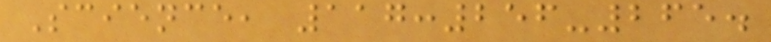Science, 117:256-265.
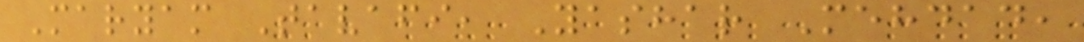Maryam Tavafi, Yashar Mehdad,
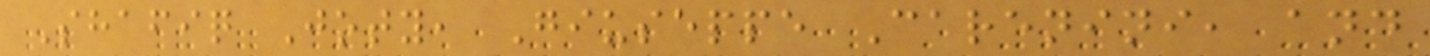Shafiq Joty, Giuseppe Carenini, and
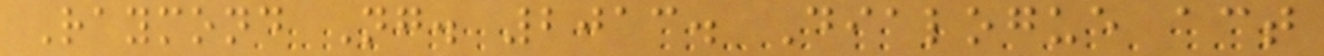Raymond Ng. 2013. Dialogue act
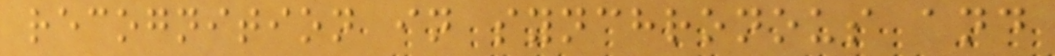recognition in synchronous and
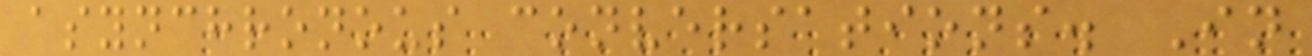asynchronous conversations. In
